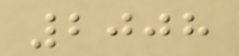2008
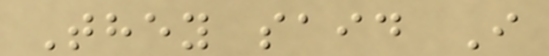They said I
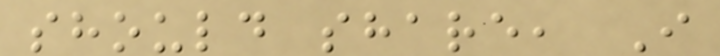should share, I
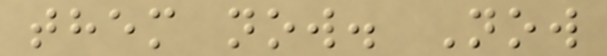them now. Now
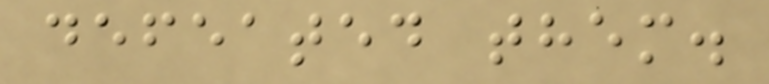defeated them.
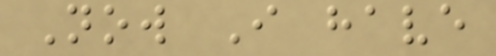Now I have
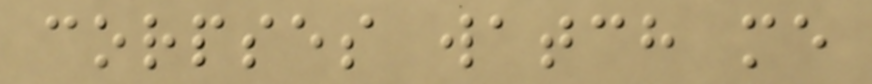corpses watch me
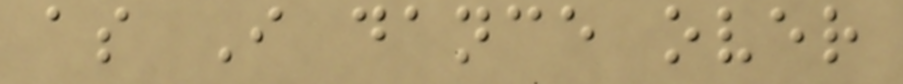as I dance over
